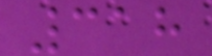318
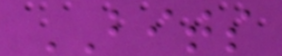BITS
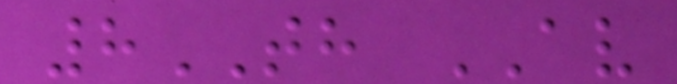8TH AV
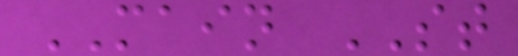MAIN ST
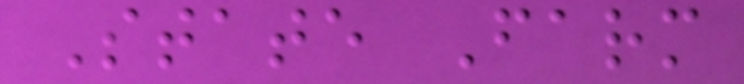State Farm
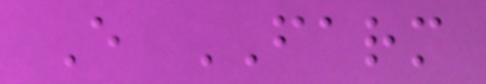E FARM
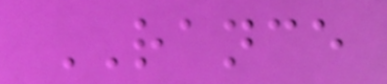RANCE
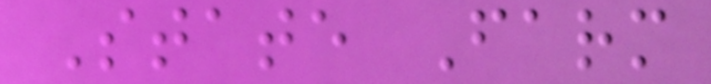State Farm
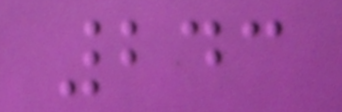243
